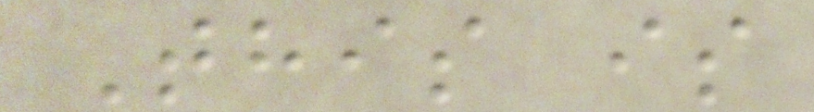This is
